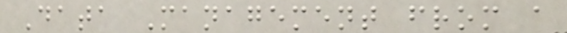Data Management from a
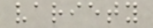variety
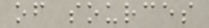of sources
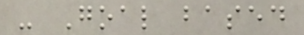- Goal based
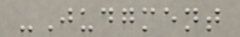-Judgment
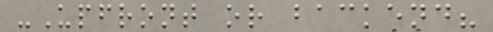-Upfront or backend?
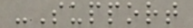-Support
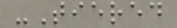-Tiered
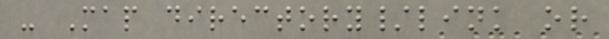- Map directory/link or
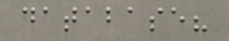database?
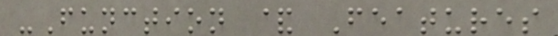-Function & Features
